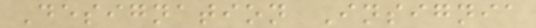Designation Insignia
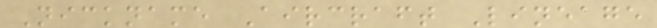Nickname Aircraft Lineage
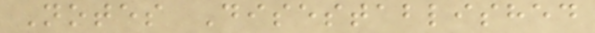Notes Disestablished
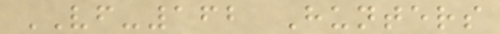VF-162 Hunters
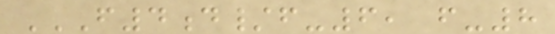F4D/F-6, F-8
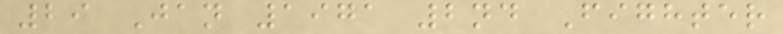29 Jan 1971 2nd Fighter
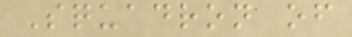Squadron of
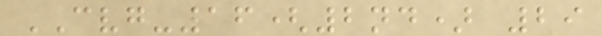CVG-16(2nd) 29
